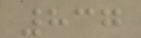837
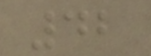42
